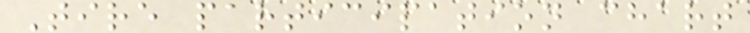Tire participation chart
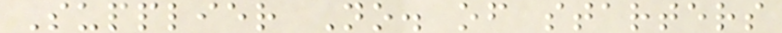Supplier No. of starters
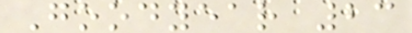Goodyear 23
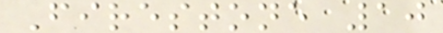Firestone 10
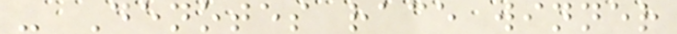- Denotes race winner
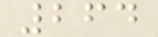264
